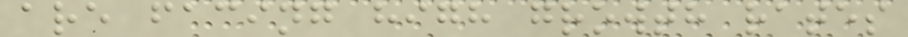are facing high growth rates
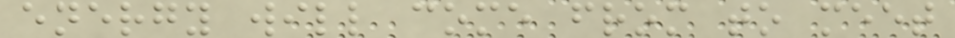energy will come from to meet
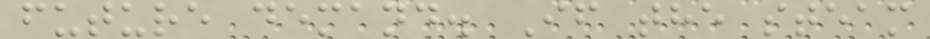future demand. If the steam
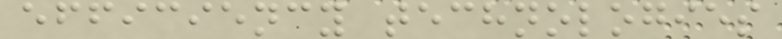efficiency technologies
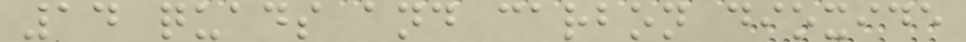14 quads and carbon dioxide
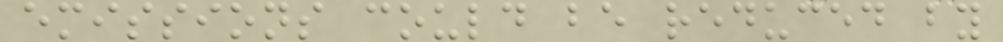emissions could be reduced by
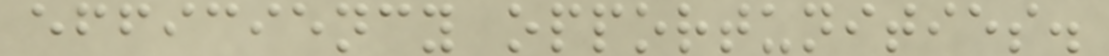efficiency opportunities.
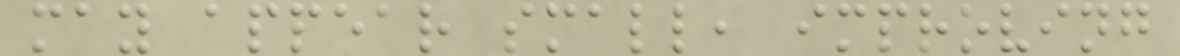may appear small, improving
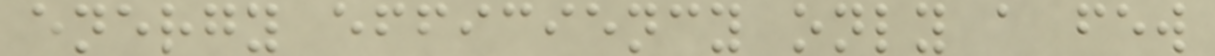energy efficiency only a few
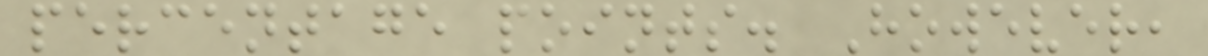percentage points. However,
